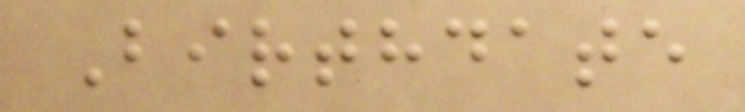Birthdate
